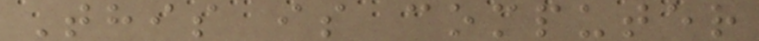This is computer
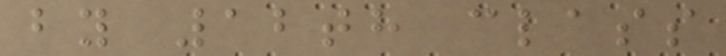by 12th class
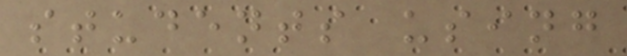students using
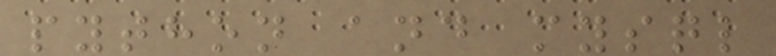python and mysql
